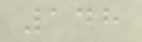148
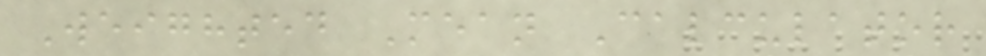Weighted Mean Calculator
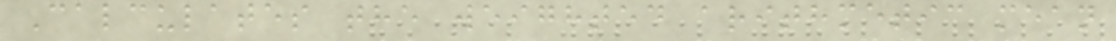Calculates the weighted arithmetic mean
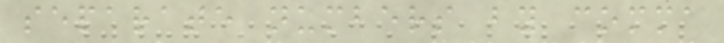separate numbers by comma
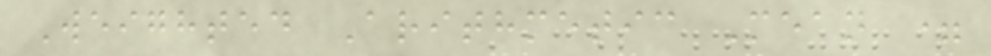Weighted Arithmetic Mean =
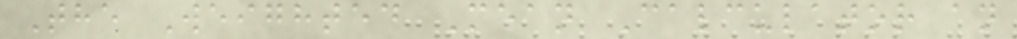The Weighted Mean Calculator an
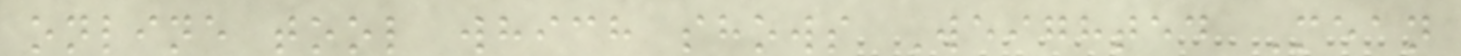online tool which shows Weighted Mean
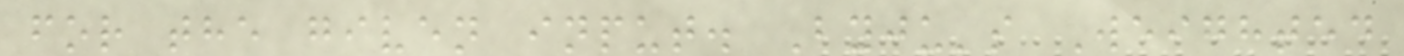for the given input. Byju's Weighted
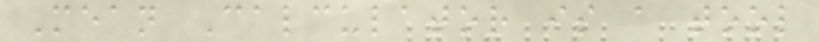Mean Calculator is a tool
